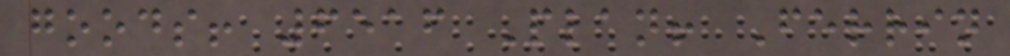goods! 6516 Plan! Ferrin
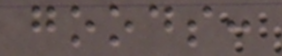goods:
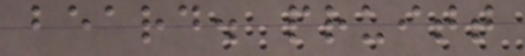beard. pruitt
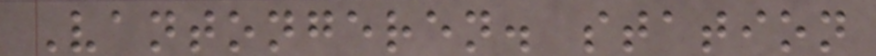Vantongeren. station
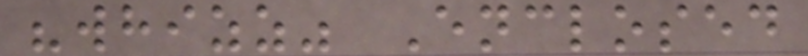"whizz" Enclosed
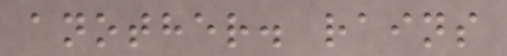another. rains
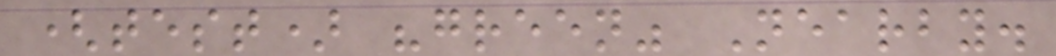(test) "green" Nearby.
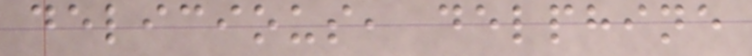delicious, delphine
